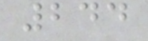244
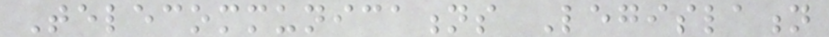Telecommunications Legislation
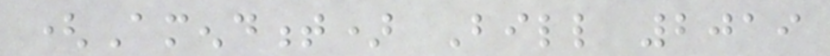(Amendment) Bill 2019
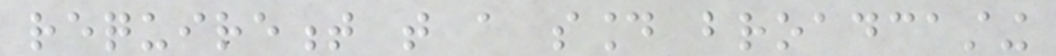requirement that a sound broadcasting
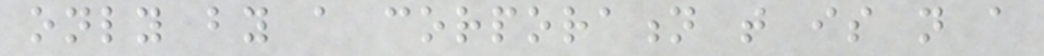only by a corporation that is not a
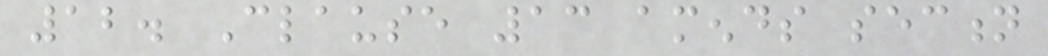12. Clause 13 amends section
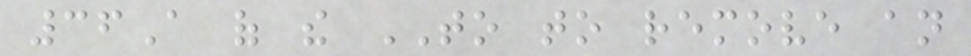36A of the TO to remove an
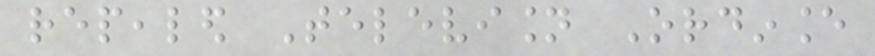repealed Television Ordinance
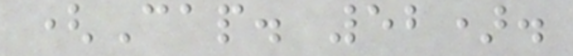(Cap. 52).
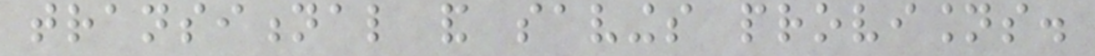transitional and savings provisions.
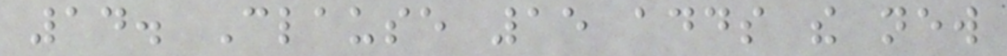14. Clause 15 adds the new
